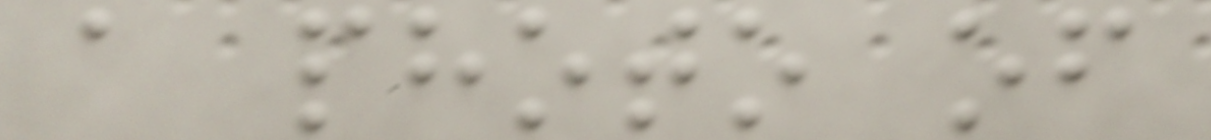a photo of
